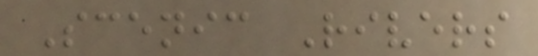Scenic Rivers
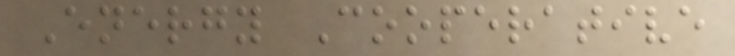Energy Cooperative
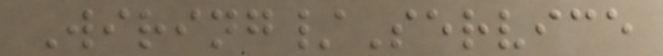Wiring/Service
